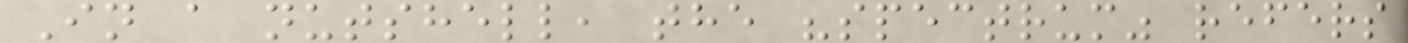In a nutshell, the "spectrum" refers
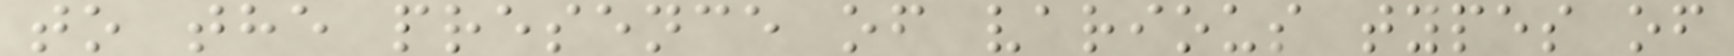to the presence of various types of
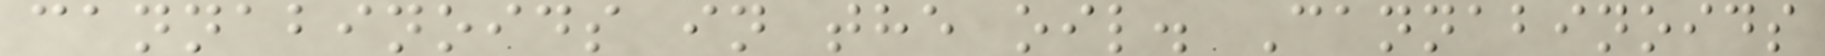cannabinoids in the oil. Cannabinoids
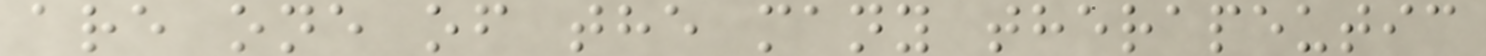are one of the many therapeutic
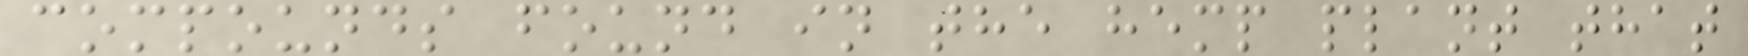compounds found in the hemp plant that
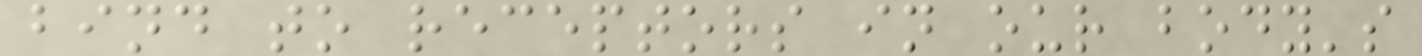bind to receptors in our body's
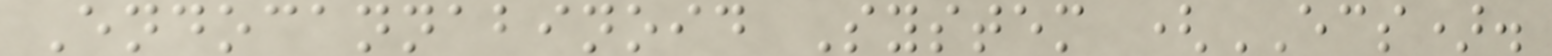Endocannabinoid System (ECS).
